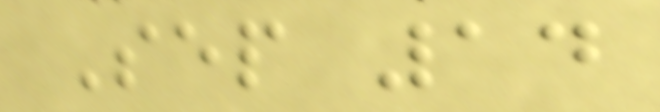Sep 14
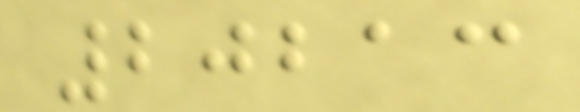20213
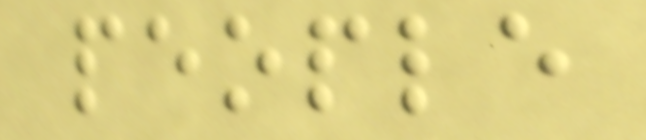people
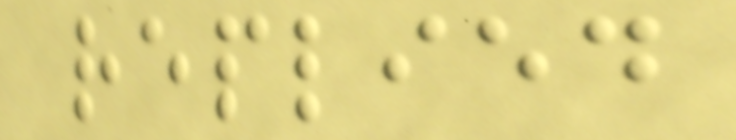replied
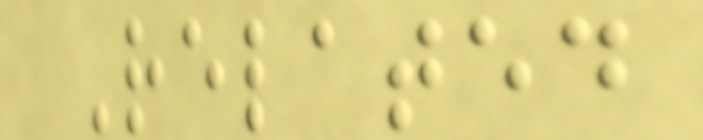Related
